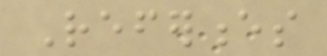References
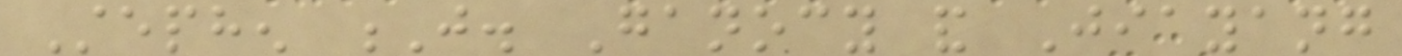Stephen J. Ganocy and Jiayang
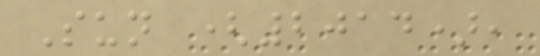Sun (2014),
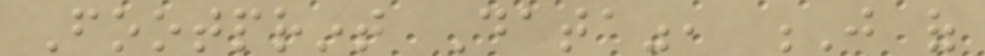Footprint Data", J of
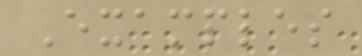Examples
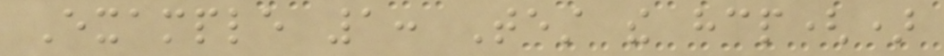Example 1: Test the hcp()
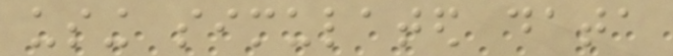using simulated data
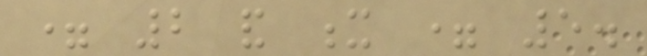= 2 and x = 5.
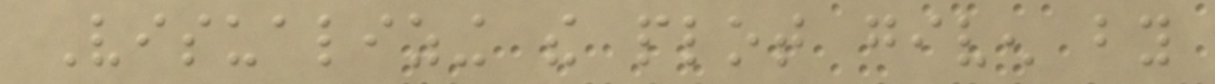Visualizing the plot given by
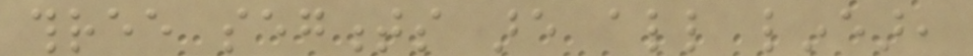three segments are all linear,
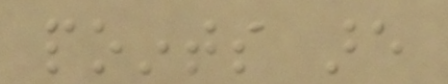points are
